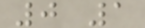0 1
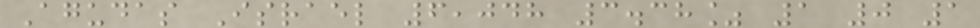Agudas Israel 6,048 3.38% 1 0 1
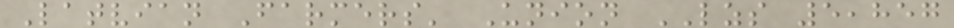Latvian Farmers' Union LZS 5,857
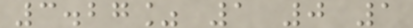3.27% 1 0 1
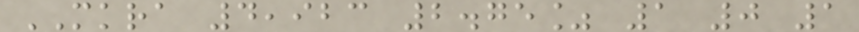MKRA 4,923 2.75% 1 0 1
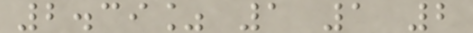2.39% 1 1 2
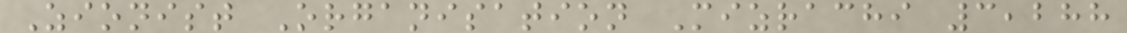Zionist Organisation Mizrachi 3,288
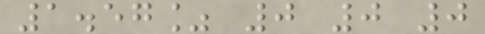1.57% 0 0 0
